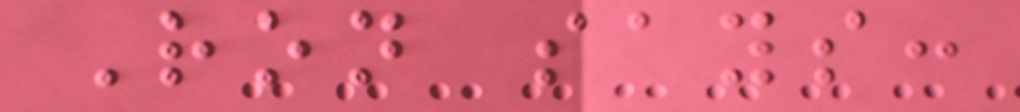Ron says:
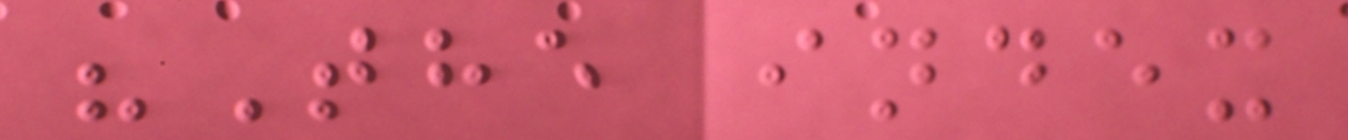"The index
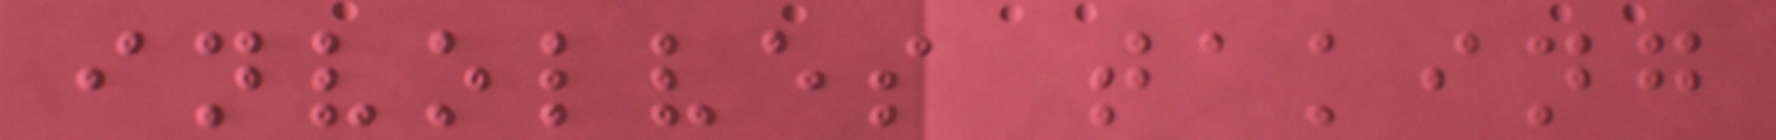involves taking
